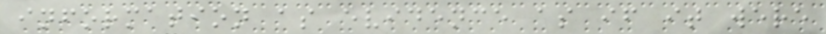information as evidence as if it were
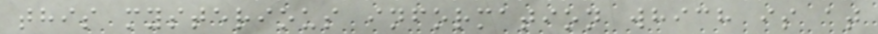this mysterious information which is at
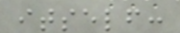itself:
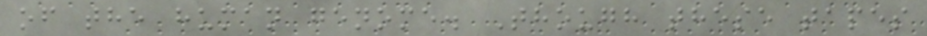of the human genome. Though these tapes
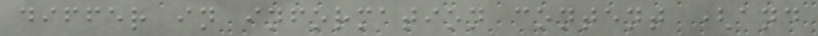differ in information content (and
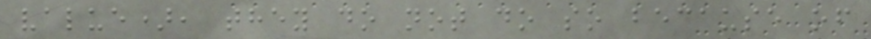value), they do not do so because of
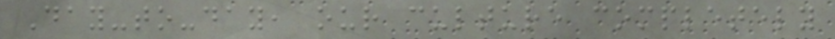Day-to-day, our culture completely
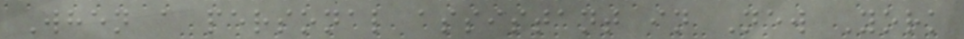When a personal assistant in New York
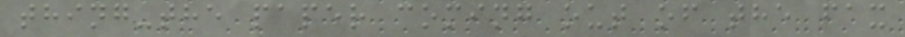thing-the paper coming out of the fax
